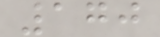170
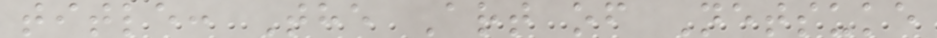title: The Art of Netsuke
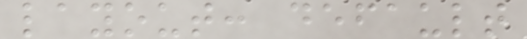layout: default
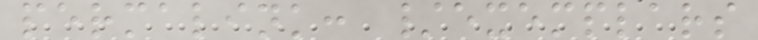permalink: /exemplars
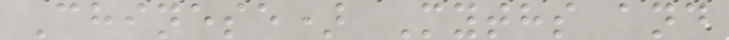Chinese) Myths and
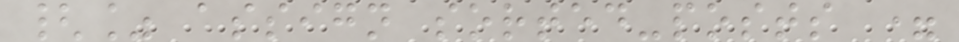{% assign sorted-posts =
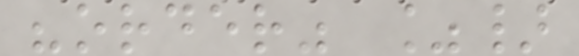"order" %}
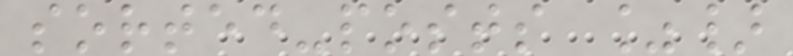sorted-posts %}
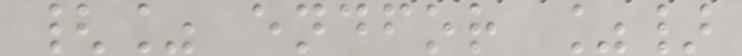{% endfor %}
